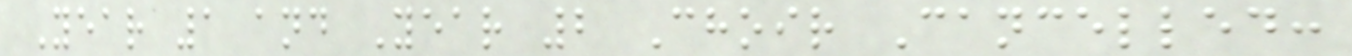Year 1 and Year 2 Choir Cancelled:
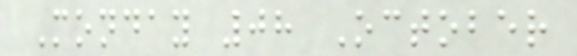Monday 08 October
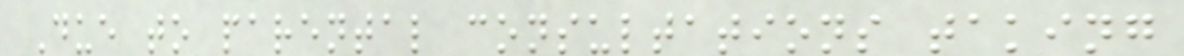Due to parental consultations taking
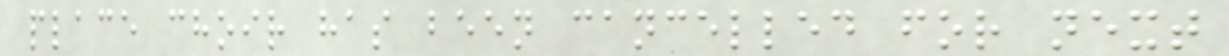place choir has been cancelled for next
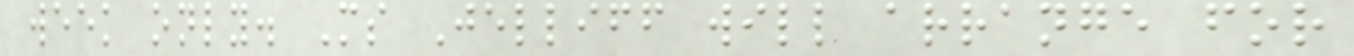week only. Ms Jelliff will arrange for
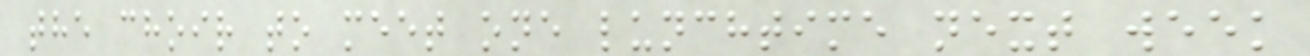the choir to meet one lunchtime next week
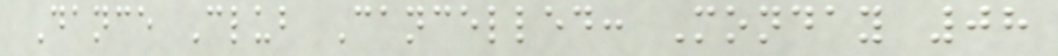Dance Club Cancelled: Monday 08
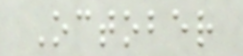October
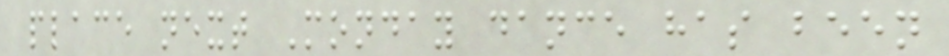place next Monday dance has been
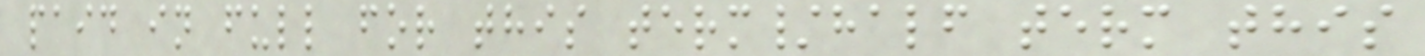paid in full for this term/half term this
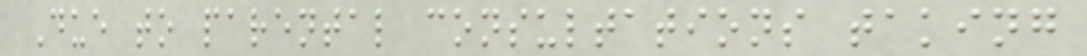Due to parental consultations taking
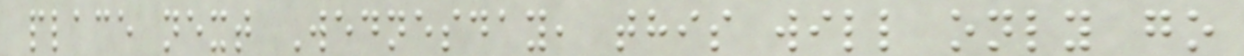place next Wednesday, this will only go
